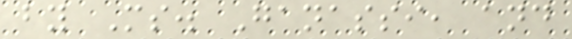by Ms. Ganassi, and
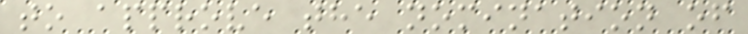to approve the nomination of
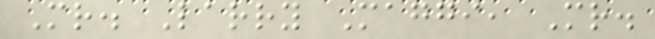Mr. Larry Maggi, Mr.
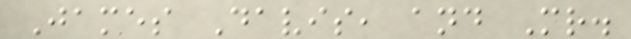James Davis, and Mr.
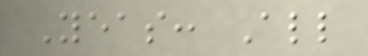Yeas: All
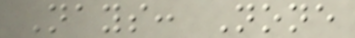Nays: None
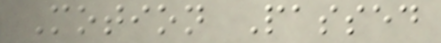Motion Passed
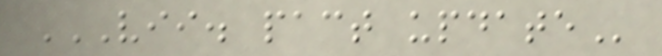VII. PACT UPDATE
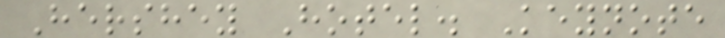Hershey Hotel. Keynote
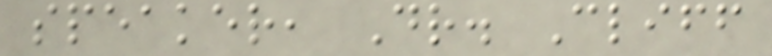speaker, Dr. Cliff
